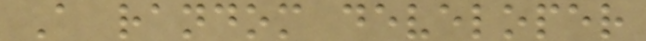A random developer
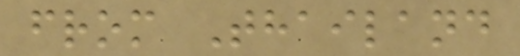from Thailand
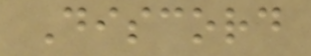Discord
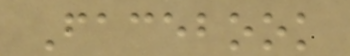Facebook
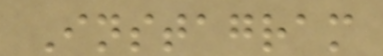Instagram
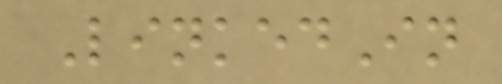LinkedIn
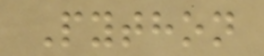Python
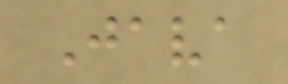Java
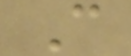C
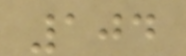104
